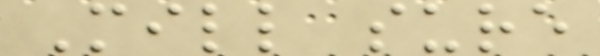Mill sure
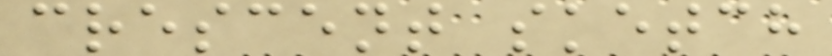crescent sketch
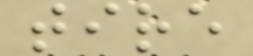tire
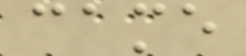came
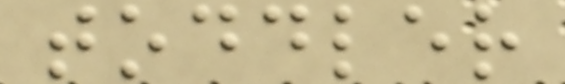toddler
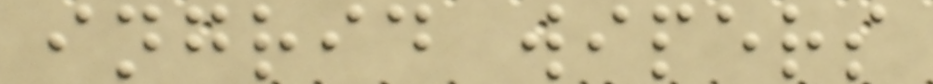ingrid wipers
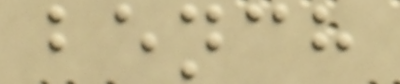bench
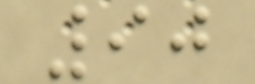90
